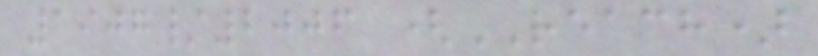1907/2006 (REACH)
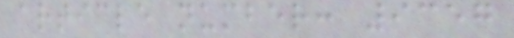article number: 9357
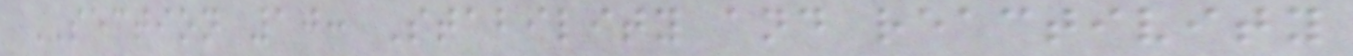SECTION 10: Stability and reactivity
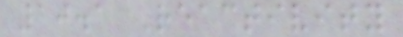10.1 Reactivity
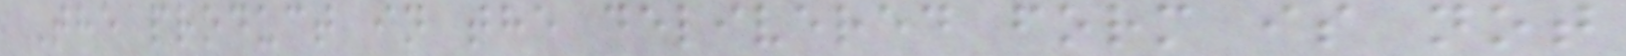The product in the delivered form is not
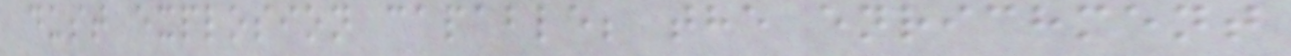dust explosion capable; the enrichment
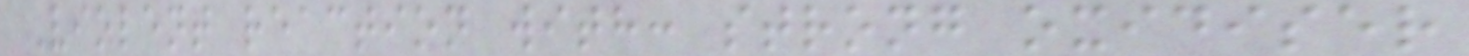Violent reaction with: strong oxidiser
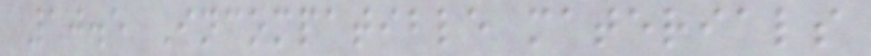10.5 Incompatible materials
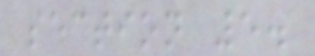section 5.
